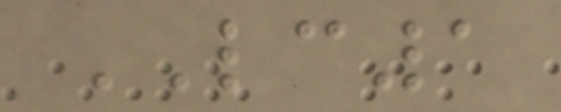LC1
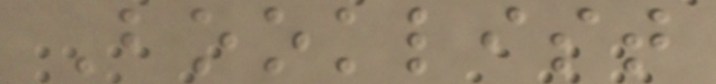Booklist
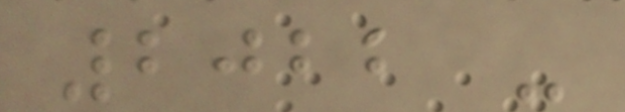2022 -
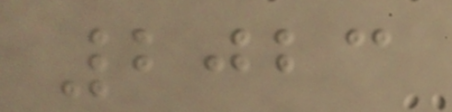2023
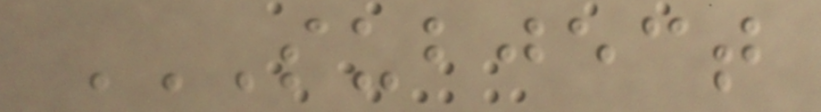SUBJECT
